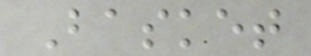Basket
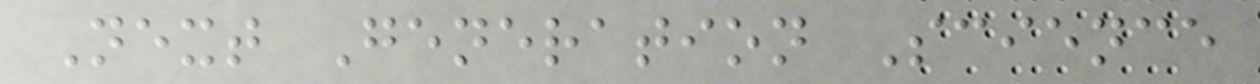Next Generation Science
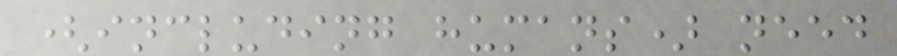(including humans) need
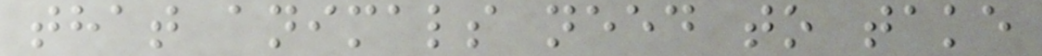that animals need to take
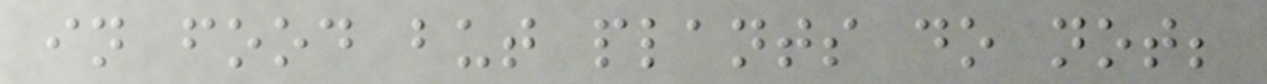in food but plants do not;
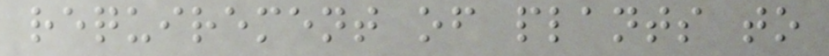requirement of plants to
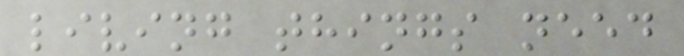living things need
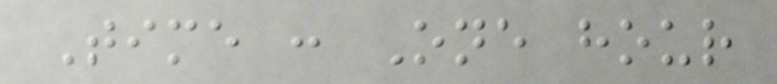Time : One hour
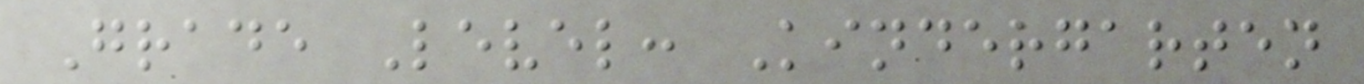Grade Level: Kindergarten
